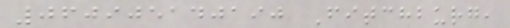060905140190 Fitchburg,
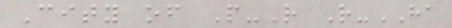City of P-R R-HA
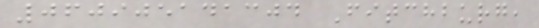060905141304 Fitchburg,
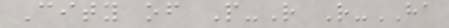City of P-R R-HA
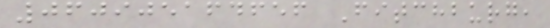060905164656 Fitchburg,
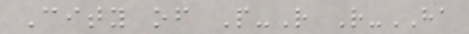City of P-R R-HA
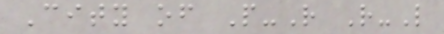City of P-R R-L
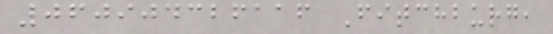060904326116 Fitchburg,
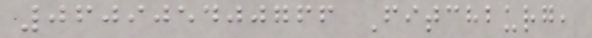060905400766 Fitchburg,
